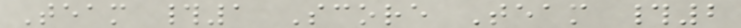Team #1 Score Team #2
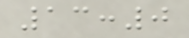13:0
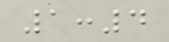1:4
